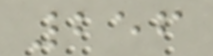256
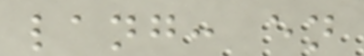lang: en
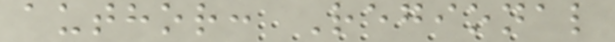author: Regional
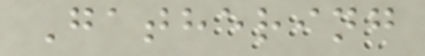Gathering
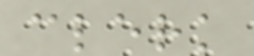clerk
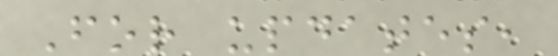For updates,
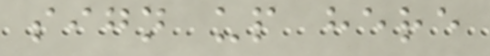sign up here
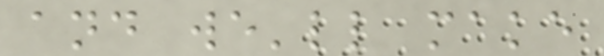and we'll make
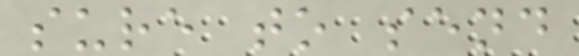sure to send
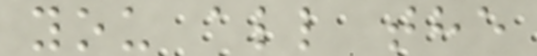you all the
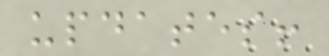updates!
